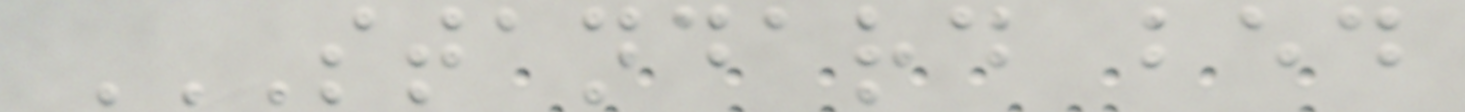STANDARD BED
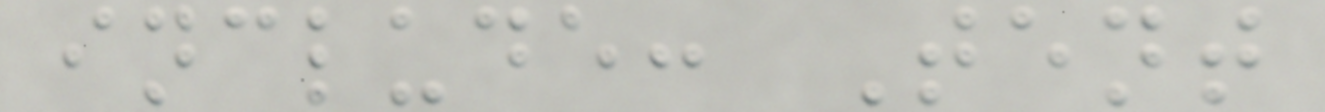include: Tent
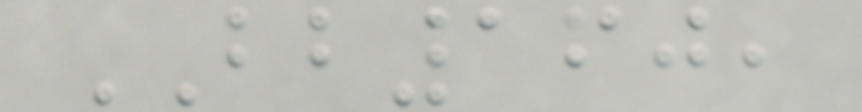BB160,
